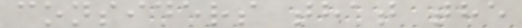considers that the
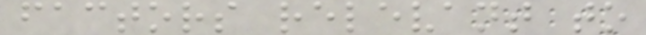factors relevant to
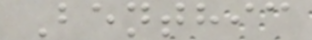Benthic
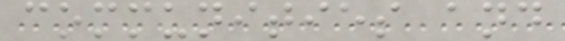communities and
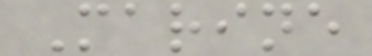Marine
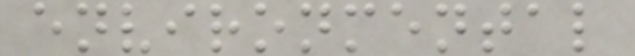environmental
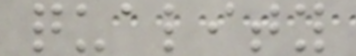quality
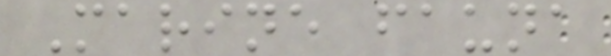Marine fauna
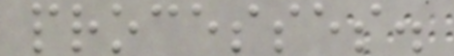processes.
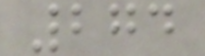274
